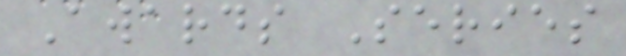Awards Series
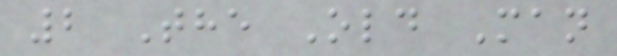2 The Old Man
